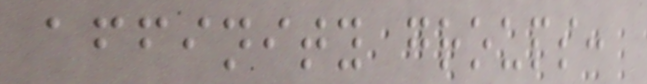affinity groups:
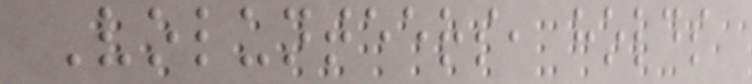Volunteers, holds
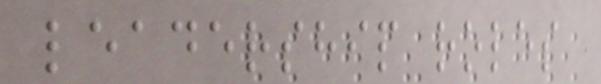leadership roles
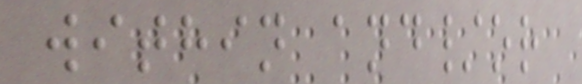within and/or
